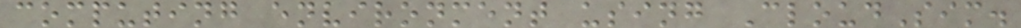computing environment using CloudSim.
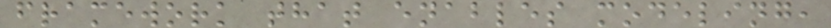framework that enables modeling,
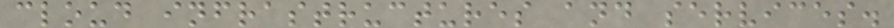cloud infrastructures and services.
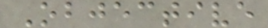Objective
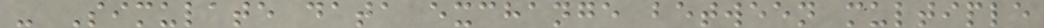- Simulate data exchange between multiple
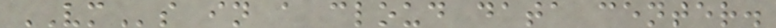VMs in a cloud data center.
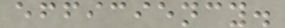efficiency.
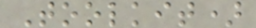Toolkit)
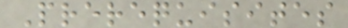Prerequisites
